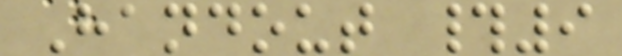Handout #9
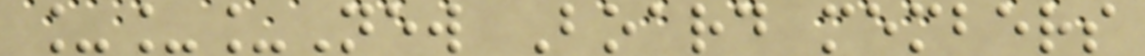___New Board members
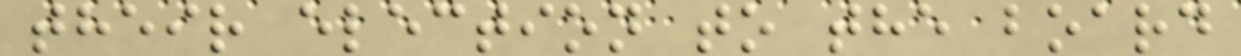their election to the board
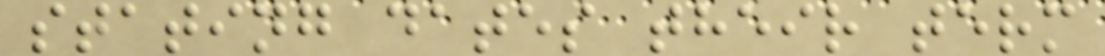stating dates their term
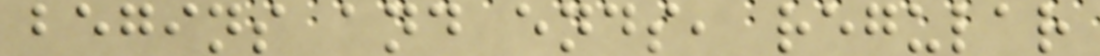begins and ends, regular
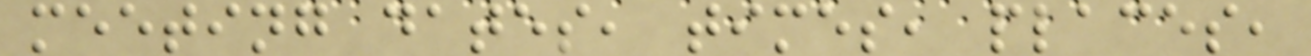meeting dates, times, places,
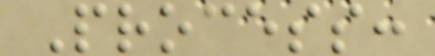Process:
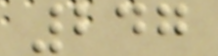247
